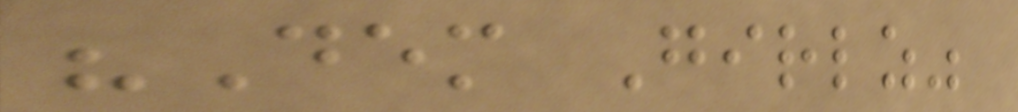"Dem Girlz"
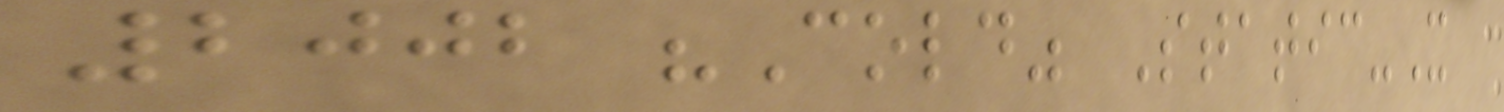2002 "Cold" Static-X
